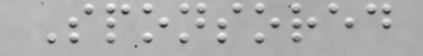Sponsored
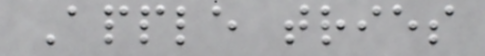Apple tries
